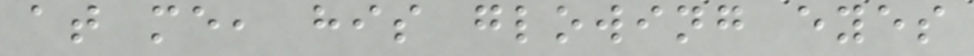at me, his glowing eyes
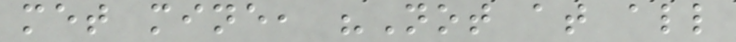met mine, "Not at all
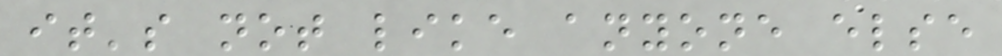it's not like anyone else
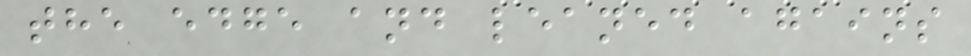the edge and leaned agains
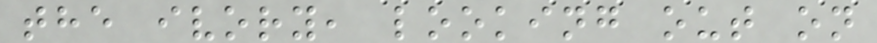the ivory, looking out on
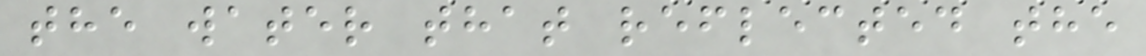the water that reflected the
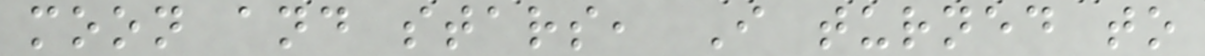moon and stars, I turned to
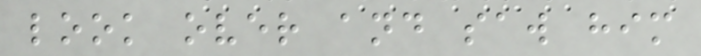look over and saw him
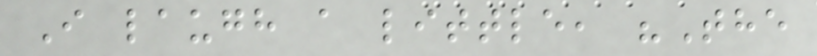I laugh a little, "The
